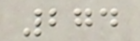274
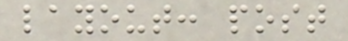layout: post
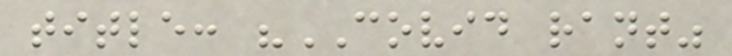title: "COVID rant"
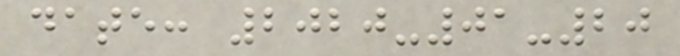date: 2020-01-20
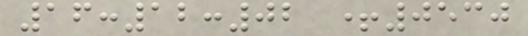16:12:02 +0530
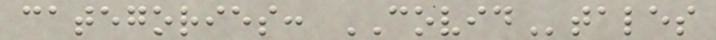categories: COVIDtales
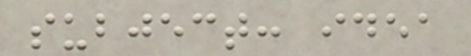subject: idea
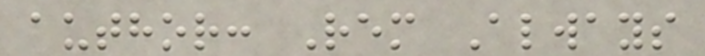author: Rem Always
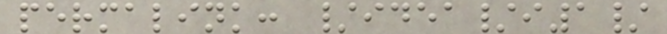permalink: /idea/i1/
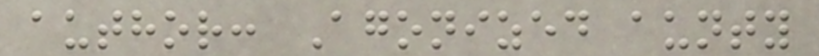author: Agonized aunty
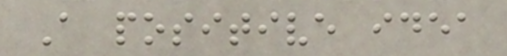A positive idea
